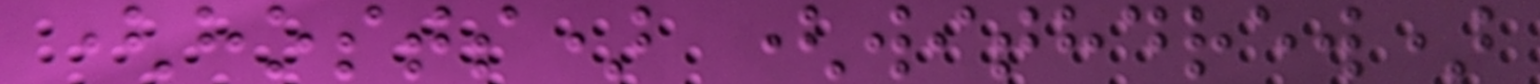(hosts) (withdrew)
